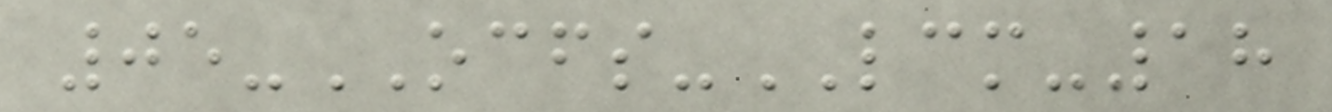05-OCFS-LCM-18
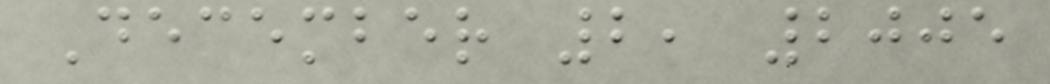December 2, 2005
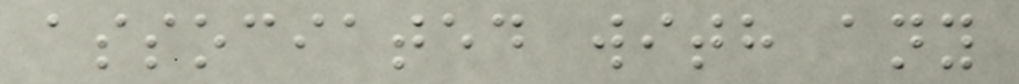associated with any
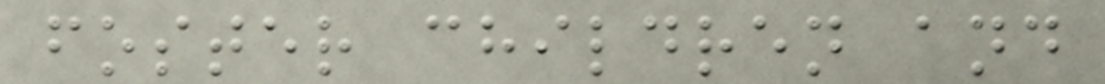foster children and
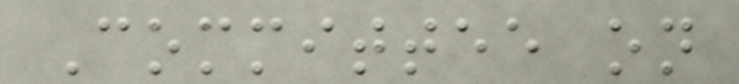Committee on
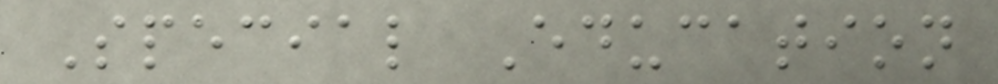Special Education
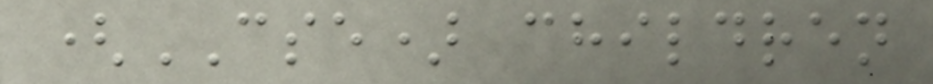(CSE) children
